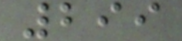299
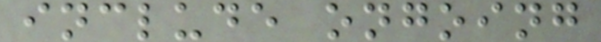include ongoing
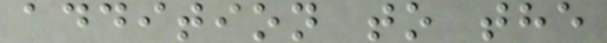addition to the
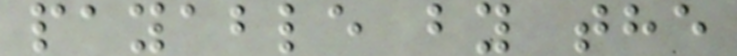payable by the
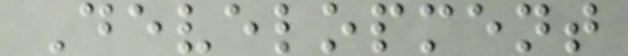Development
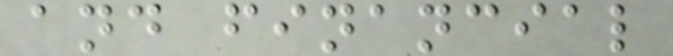and financial
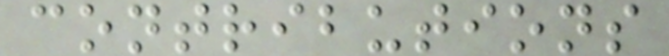contributions
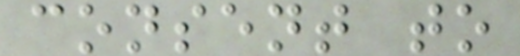consent to
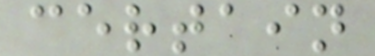certain
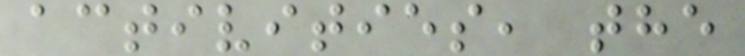activities, the
